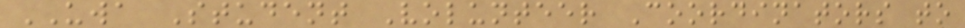UWA Student Volunteer Coordinators to
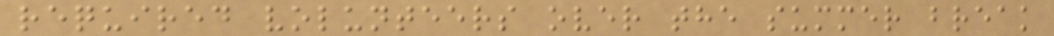required volunteers over the summer break
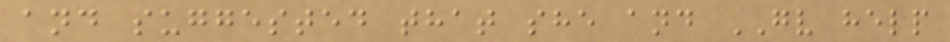and suggested that she and GV help
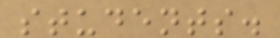students.
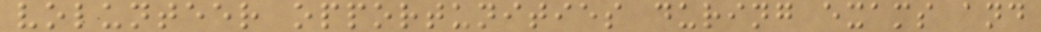volunteer opportunities during exams and
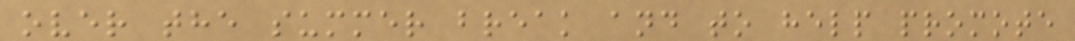over the summer break and to help promote
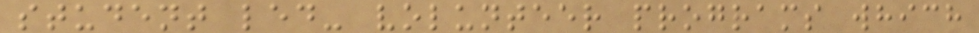student led- volunteer programs which
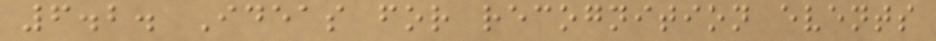6.2. Ideas for recognition events
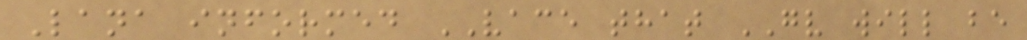Lana informed VACE that GV will be
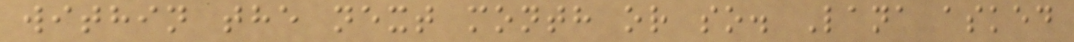within the next month or so. Lana asked
